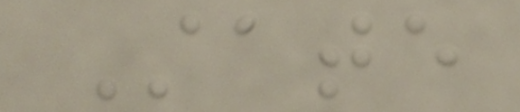State
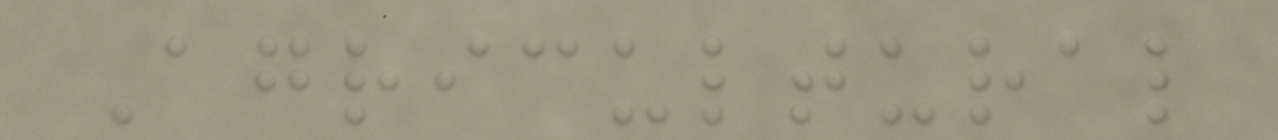Agricultural
